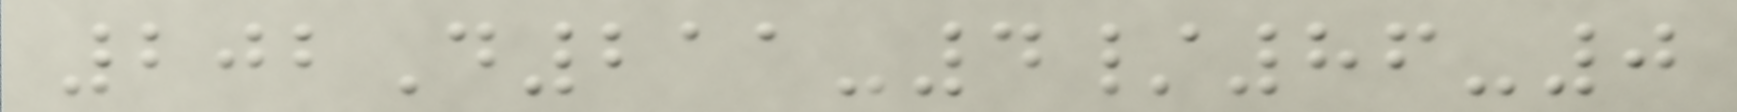202D211-4/86-0
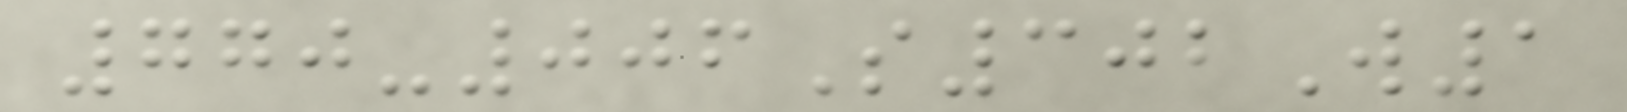770-006S302W1
